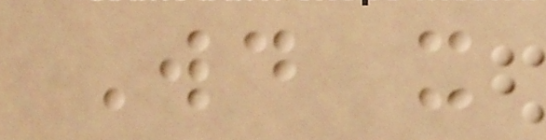Would it
